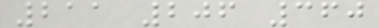211 206 360
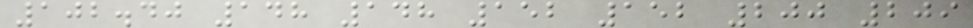102.40 148 148 152 152 200 209
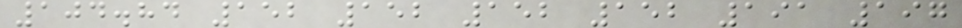104.84 152 152 152 152 191 197
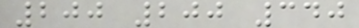200 200 340
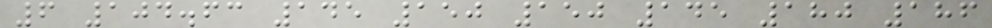6 104.63 145 150 150 145 180 186
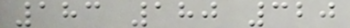183 180 320
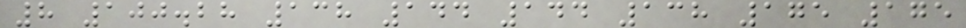8 100.28 138 144 144 138 175 175
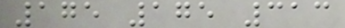175 175 313
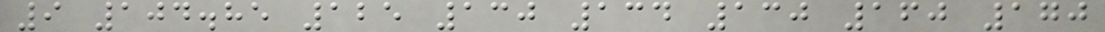9 104.85 125 130 134 130 160 170
